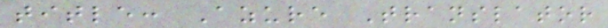title: Azure Translator
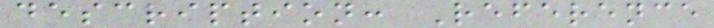description: Reference
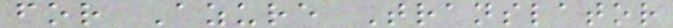for Azure Translator
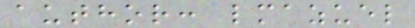author: lmazuel
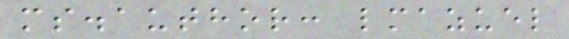ms.author: lmazuel
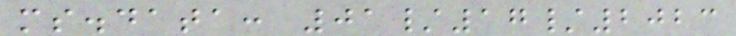ms.data: 01/17/2023
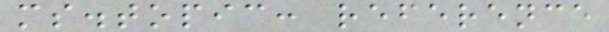ms.topic: reference
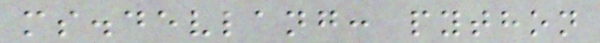ms.devlang: python
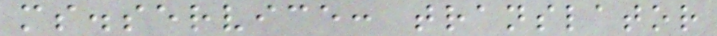ms.service: translator
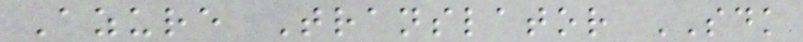Azure Translator SDK
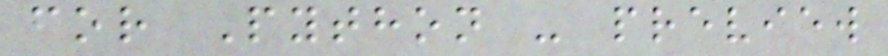for Python - preview
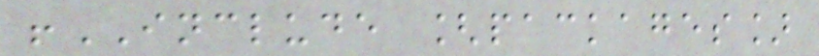!INCLUDE [packages]
